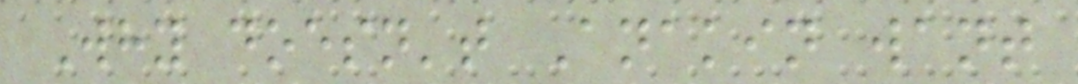Why doesn't Anakin want
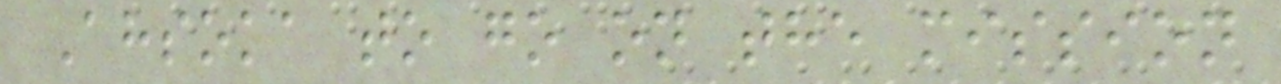Ahsoka to go on the mission
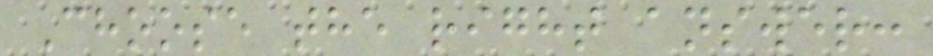Choose the right answer:
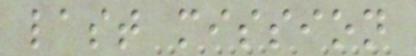last mission
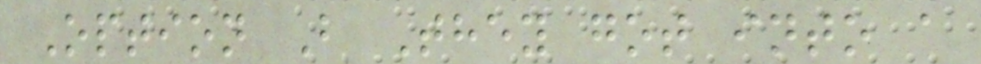Option B They got into a
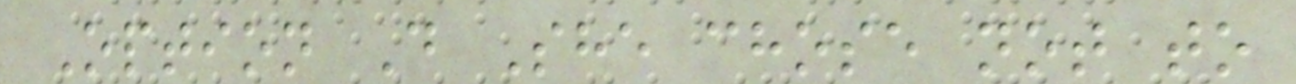Option D She chose not to
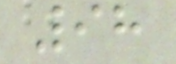98
